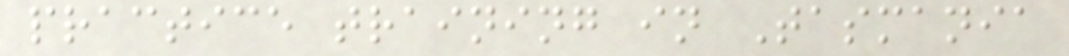practice training in Tasmania
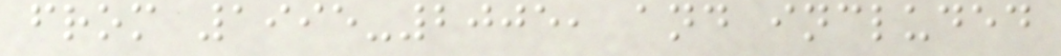from 1995-2005, and included
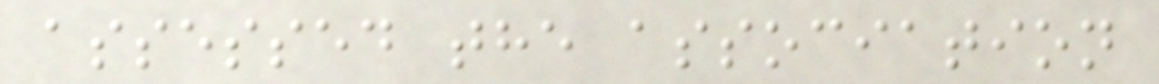assessed the association
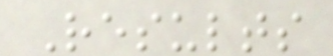Results
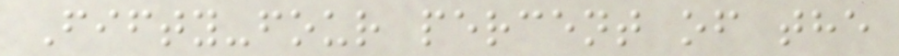Fifty-four percent of the
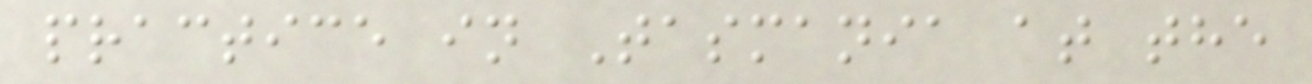practice in Tasmania at the
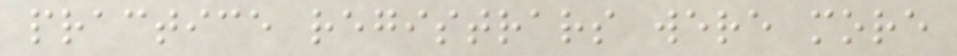practice registrars were more
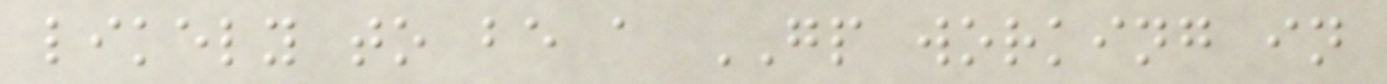likely to be a GP working in
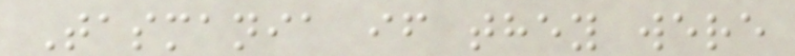Tasmania if they were
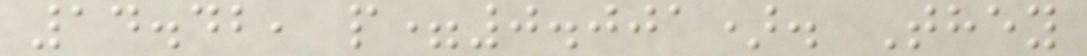14.42, p=0.001). They
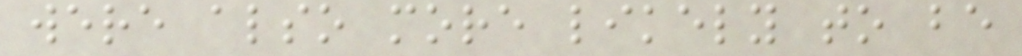were also more likely to be
